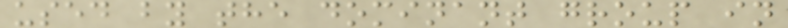used by the dominant group in
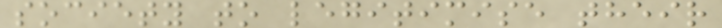society to legitimise their
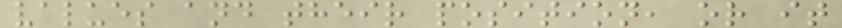values and their position, or it
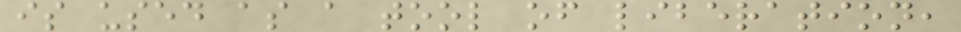is used as a tool of liberation,
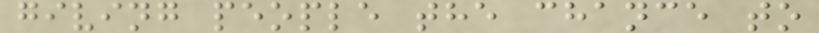giving people the chance to
